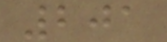201
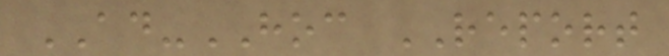AD-HOC REPORT
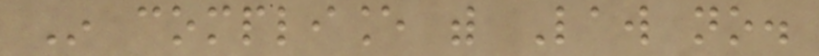In compliance with Law no.
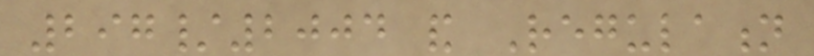297/2004 and Regulation
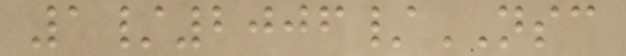1/2006/NSC
